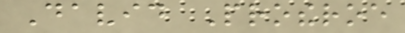David Protheroe
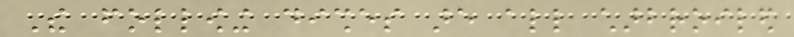The following dishes are all charbroiled
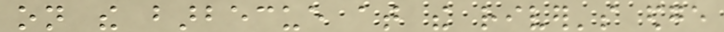on the barbecue at the river's edge
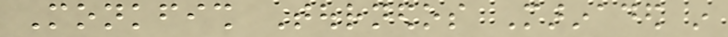Monkfish Tournedos Marinaded in
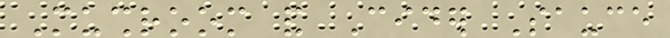Mushroom and Cider Sauce
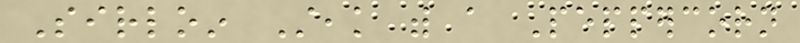Sirloin Steak with a Peppercorn
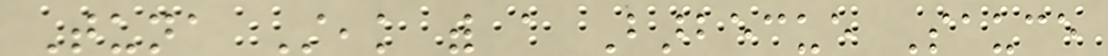Tuna Steak with a Barbecue Sauce
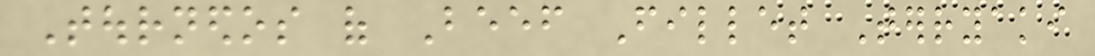Tournedos of Beef Fillet Terryaki
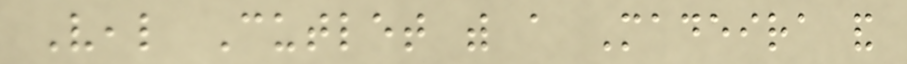Veal Cutlet with a Madeira and
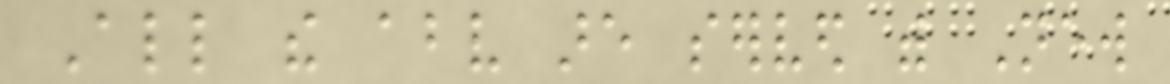All the above are served with New
